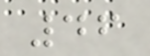46
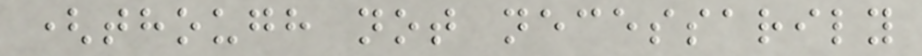(though not necessarily
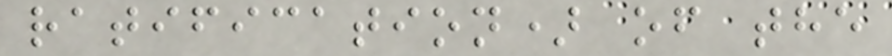ratification) of the
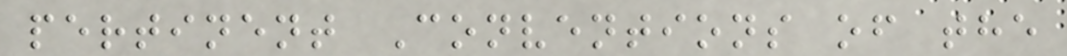pertinent Conventions of the
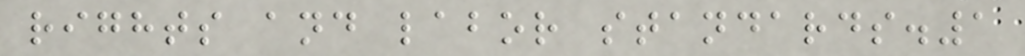rights and labor standards.1
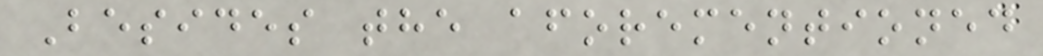Besides the aforementioned
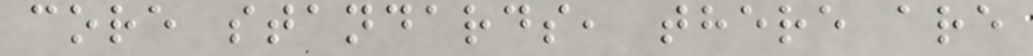core standards, there are
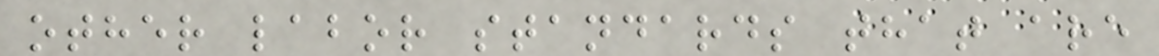other labor standards that are
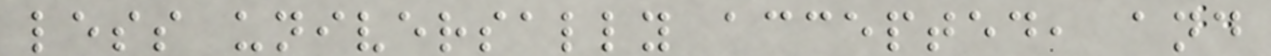less universally accepted, and
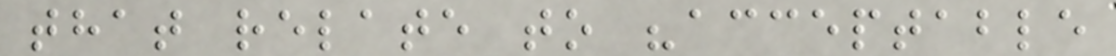that relate to "acceptable
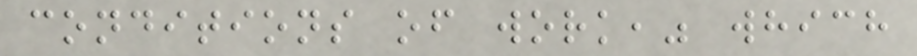conditions of work," which
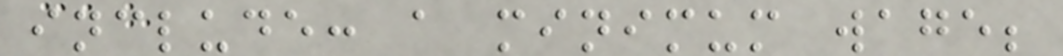include: a minimum wage;
